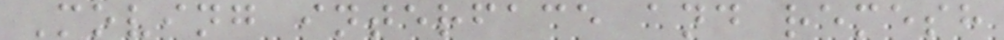Moving interface and remesh
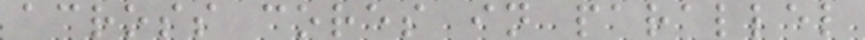across cores in parallel
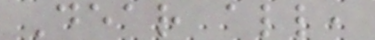Dear all,
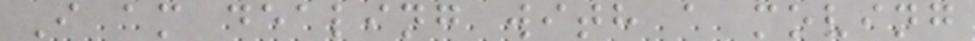I am dealing with a moving
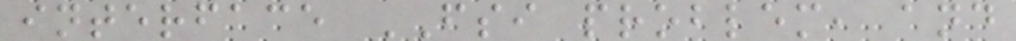interface FSI problem, and
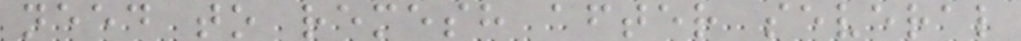need to remesh after several
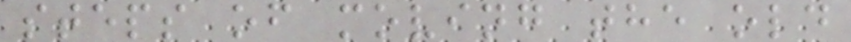steps of moving the old
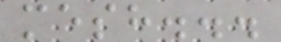mesh...
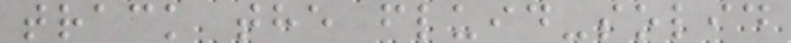track the fluid-solid
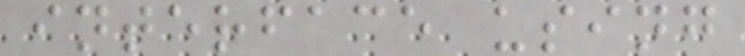interface using
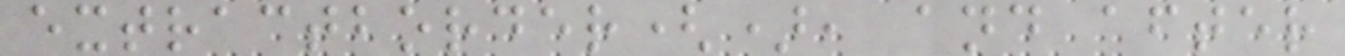extractborder(), and after
